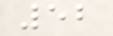52
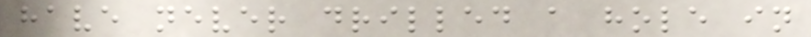have never drilled a hole in
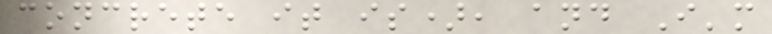concrete it is), and I'm
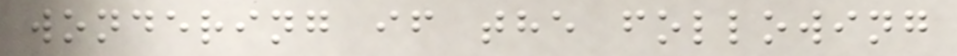wondering if the following
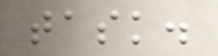task.
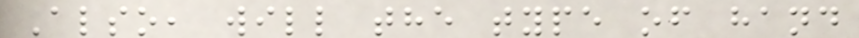Also, will the type of hand
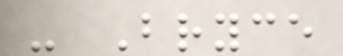- Bryce
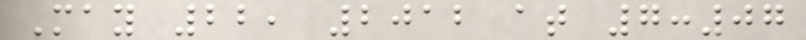May 22, 2012 at 7:07
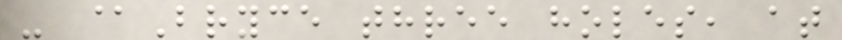- @Bryce three holes, at
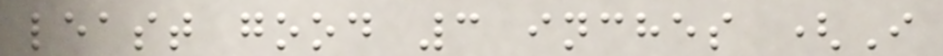least good 3 inches (I
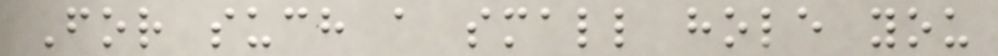For such a small hole you
